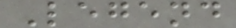Legend
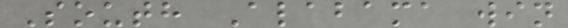South Alabama win
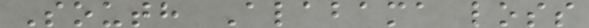South Alabama loss
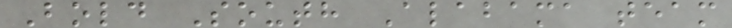Bold South Alabama team
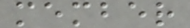member
